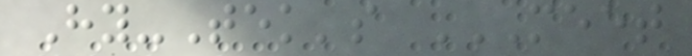Hy-Tek's MEET
